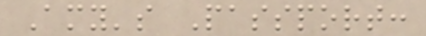Amy's Passport:
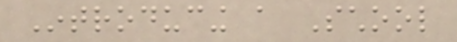Introducing a School
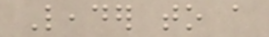Leader to a
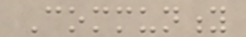Community
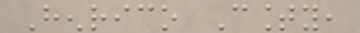Henrico County,
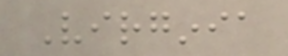Virginia
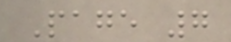Page 7
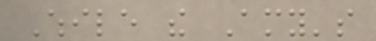While the Amy's
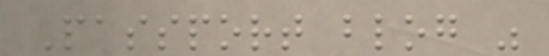Passport blog was
